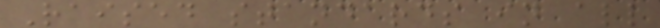Raised standards in all
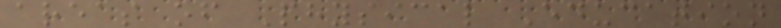areas of Physical Education
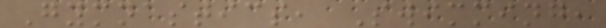Gymnastics, Swimming,
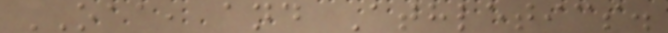OAA, and Athletics.
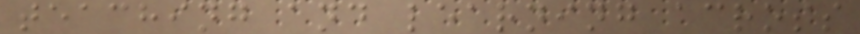teaching and learning across
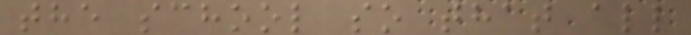the school so that all
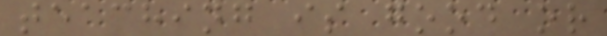teaching is good or
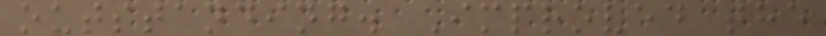outstanding. Improved the
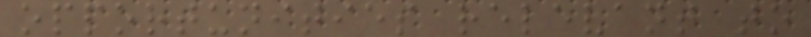opportunities relevant to
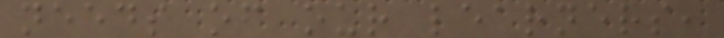needs of our learners,
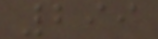299
